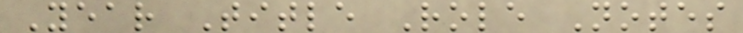Year Title Role Notes
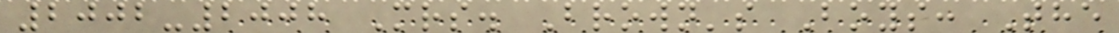2002-2008 Mrs. Brown's Boys: The
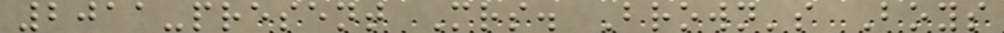2011-present Mrs. Brown's Boys
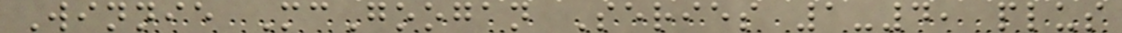Winnie McGoogan Series 1-4, plus
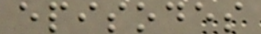episodes
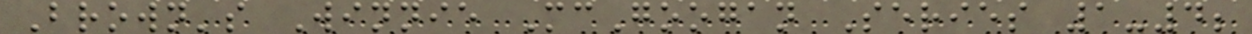Brown's Winnie McGoogan Series 1-4;
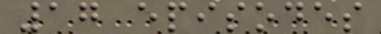17 episodes
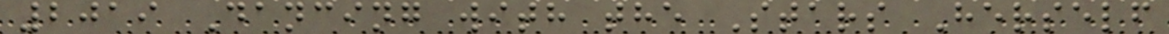2019 Dancing with the Stars Herself
